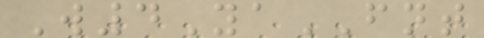W4YaFNT
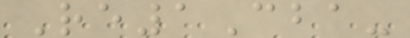Re1Cba-
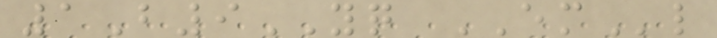1B9YQ EMl
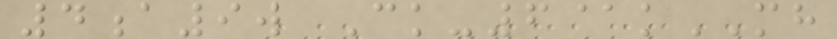4a9w Ck-6@kMH
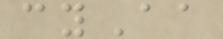cyAa
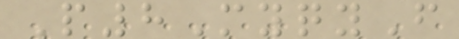P8MyqyF
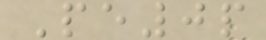Pe0p
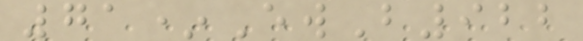71*EwB922
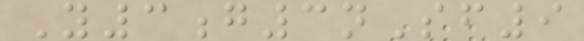Y3g3nSf9
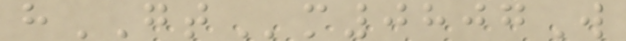hGTm0807W
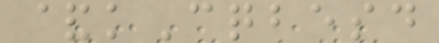&kCqbesd
